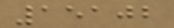15102
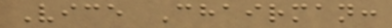Vice Chairman:
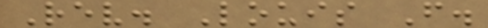Rev. Louis F.
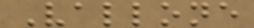Vallone
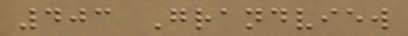403 Grandview
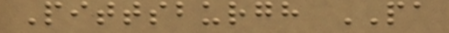Pittsburgh PA
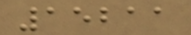15211
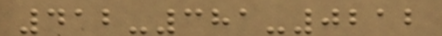412-381-0212
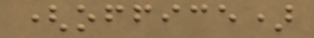(office)
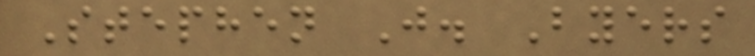Stephen J. Byers
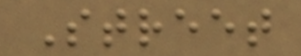Street
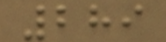289
